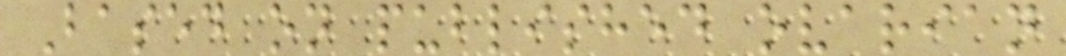Based on published ovarian
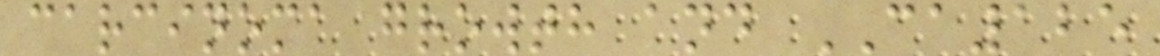carcinoma growth and CA125
